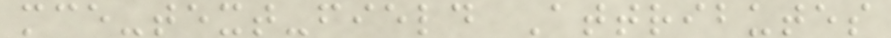mce-text-field Attributes
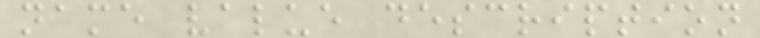name value description
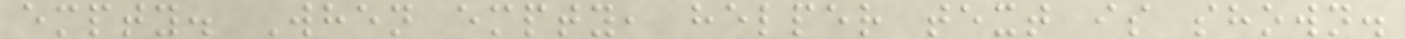empty. When empty, helper text is shown.
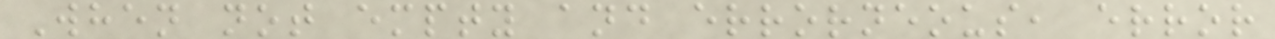When not empty and errorneous, error
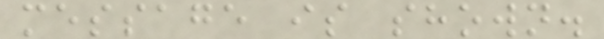message is shown.
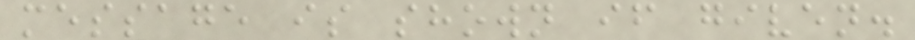message is shown if given.
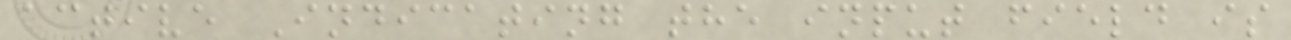active Indicating the input field is
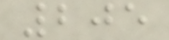205
